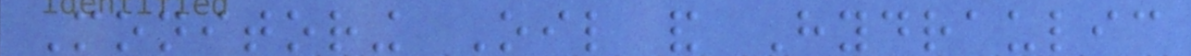Monitoring Oil and Hydraulic
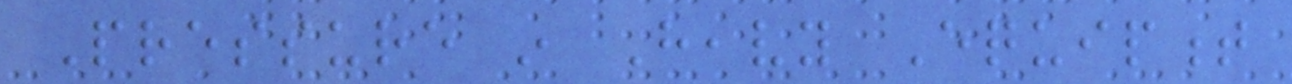Pressure in Heavy Equipment
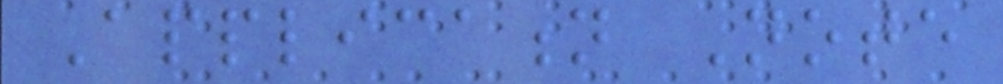Application Note
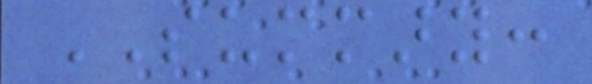SUMMARY:
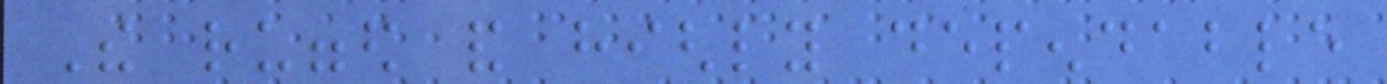The rugged and highly dependable
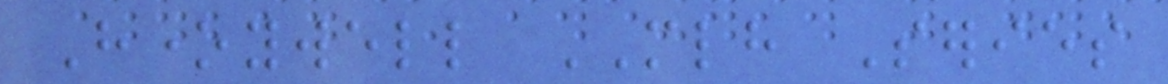Honeywell MLH Series
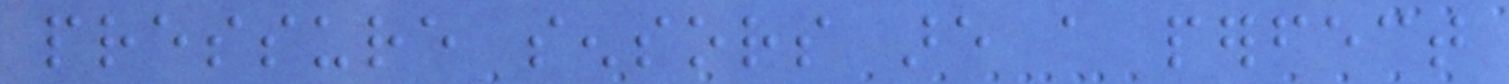pressure sensors are a perfect
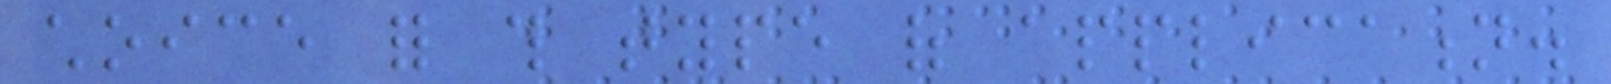choice for this type of application.
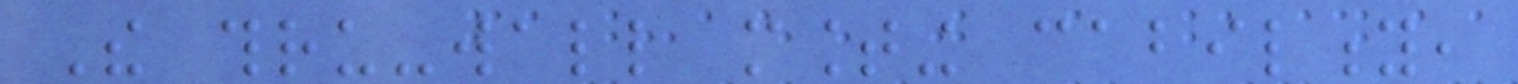The thru-wall mounting cability,
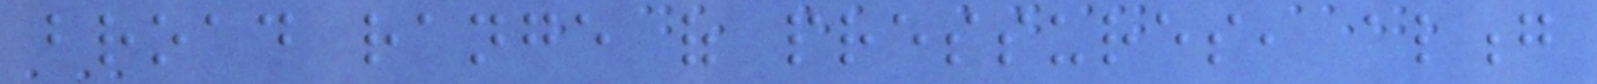broad range of pressures, along
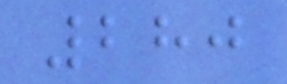280
